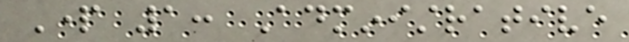Part 1: Administrative
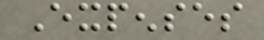Expenses
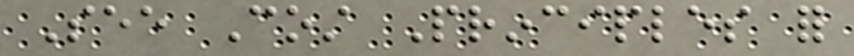See Cost Principles for
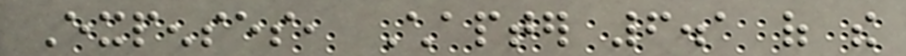Expenses, Chapter 6.1 of the
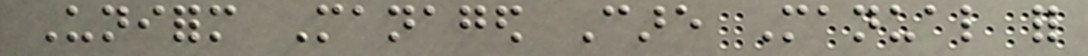Uniform Managed Care Manual for
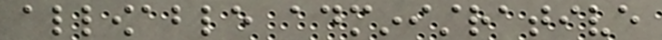allowable administrative
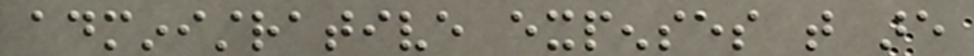administrative expenses that are
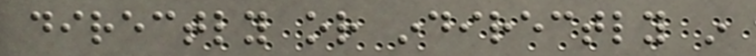directly or indirectly in
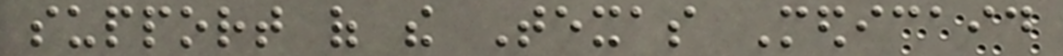support of the Texas Medicaid
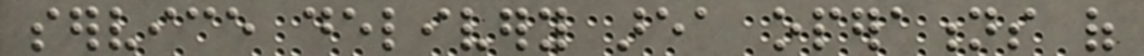service delivery area operations of
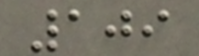109
